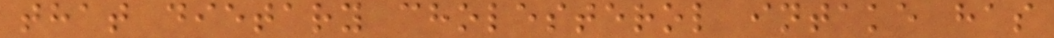that dietary cholesterol intake has
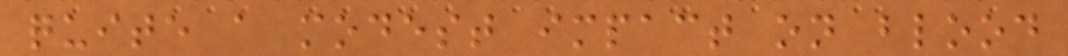quite a modest impact on blood
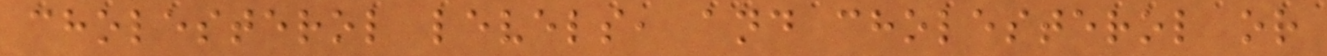cholesterol levels, and cholesterol or
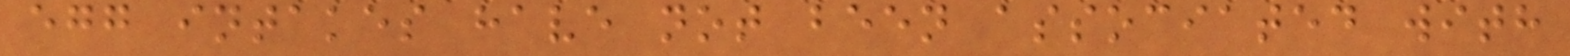egg intakes have not been associated with
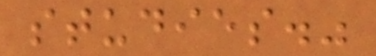studies."
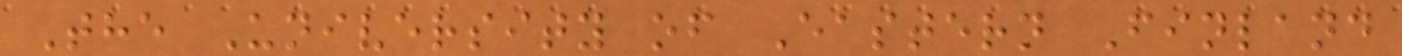The University of Eastern Finland
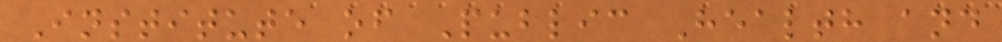Institute of Public Health and
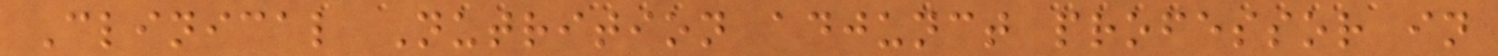Clinical Nutrition adjunct professor in
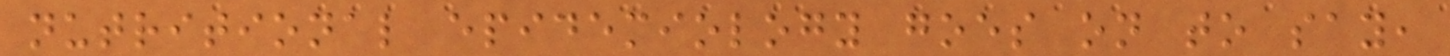nutritional epidemiology goes on to say,
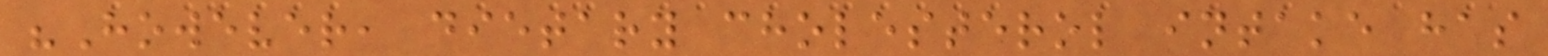"However, dietary cholesterol intake has
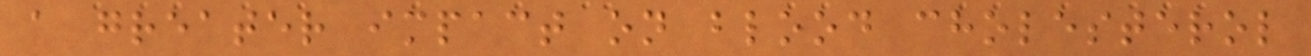a greater impact on blood cholesterol
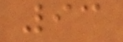93
